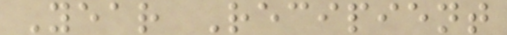Year Recipient
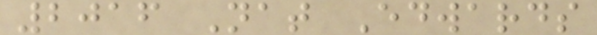2016 Nat Edwards
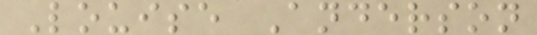Louise Anderson
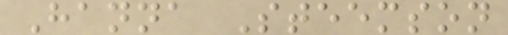Hanna Steemson
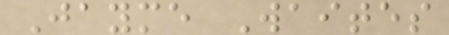Jayme Waites
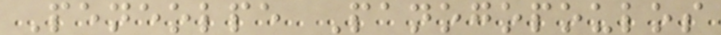Peneolpe Panogopoulos
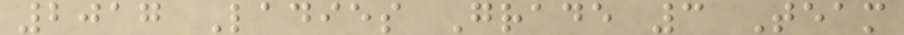2017 Ladies Grade 3 Team
